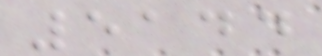5144
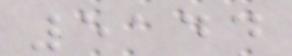5144
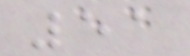51
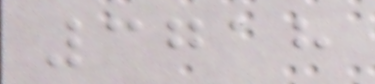3718
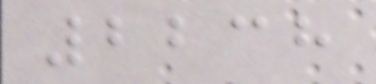2238
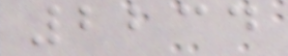2234
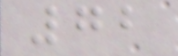72
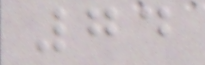74
